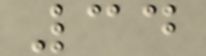34
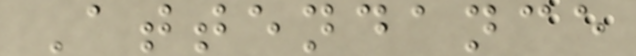Attendance
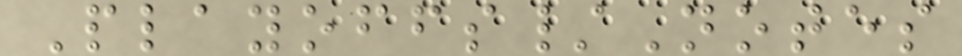Playoffs/Notes
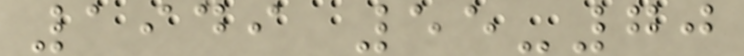1949 55-70
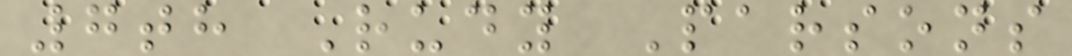7th Rudy Parsons
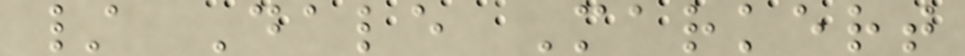/ Dale Markert
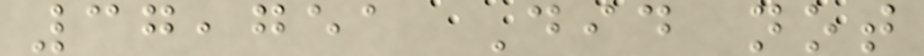37,751 Did not
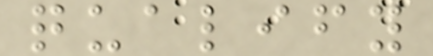qualify
